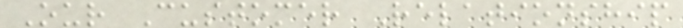Our Customer Relationship
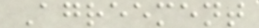Agreement
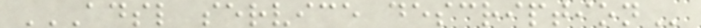ADSL SERVICE DESCRIPTION
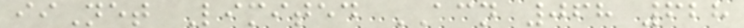iiNet Limited ACN 068 628
